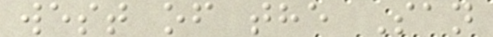west of the San
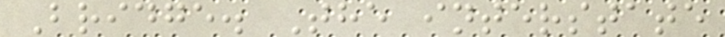Bridge. The interstate
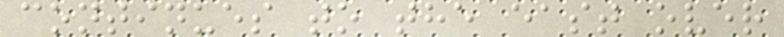continues to the east over
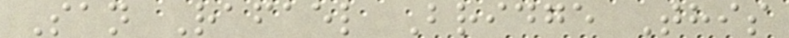San Rafael Bridge This
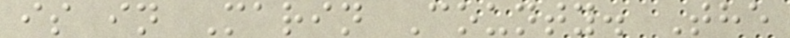is in Marin County. The
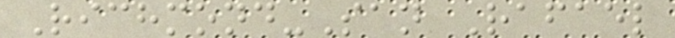Richmond-San Rafael
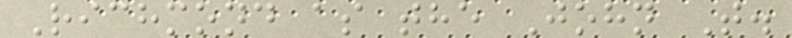Richmond as the John T.
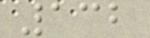132
